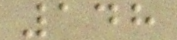148
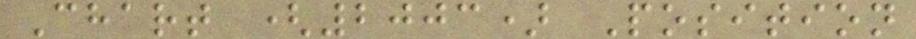Chart (2003) Position
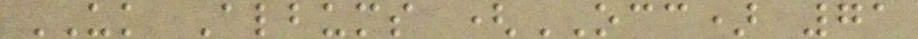UK Albums (OCC) 71
